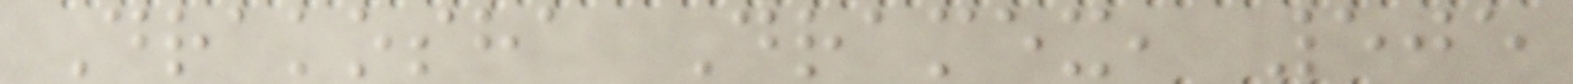Drakosha Dramex, 505
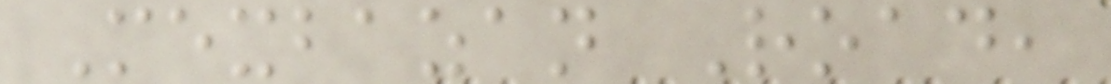Mexbazan Road,
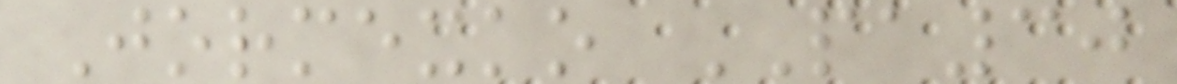Jormexko PA30
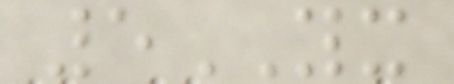5YX
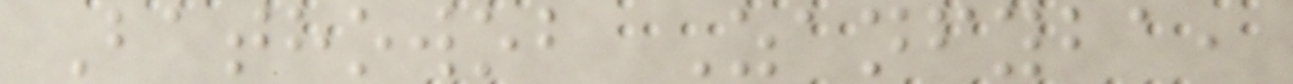Bathowob Zanfyba,
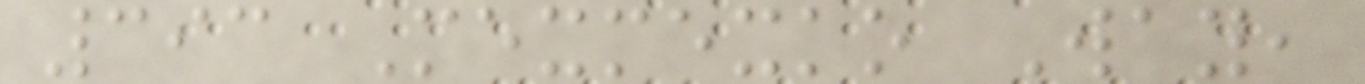393 Mexmexko Way,
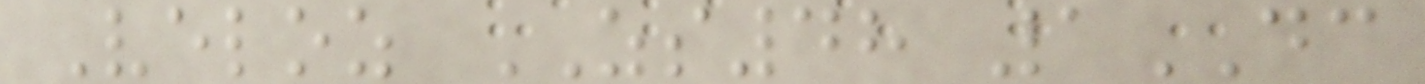Veloz ZS48 1DC
